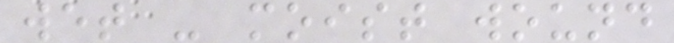wet - moist wound
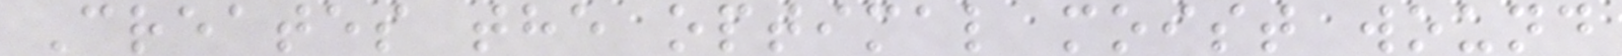Creates the optimal moist wound
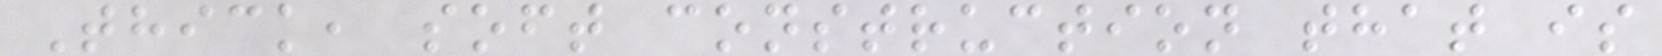Thick, soft construction that is
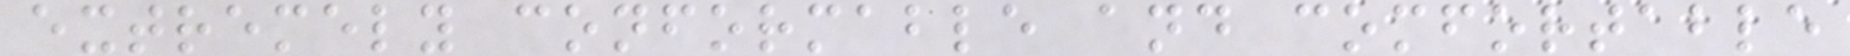extremely conformable and comfortable
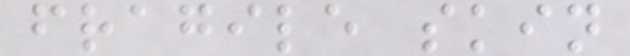fragile skin
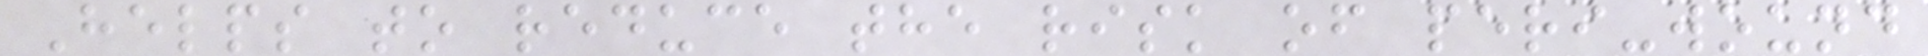Helps to reduce the risk of peri-wound
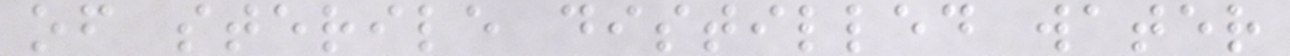of sterile distilled water
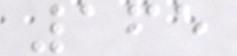165
